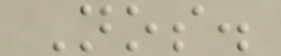Nos.
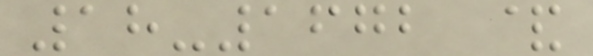18-1672 &
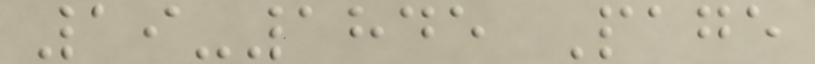19-1845 Page
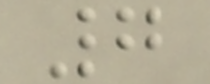7
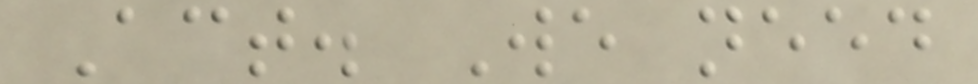Act. We need
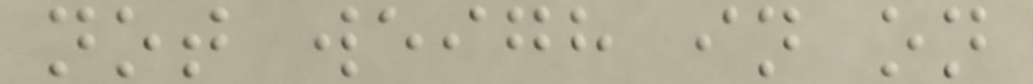not weigh in on
